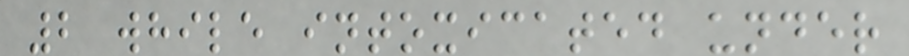2 while intoxicated under
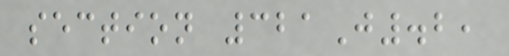section 321J.2,
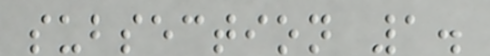subsection 1.
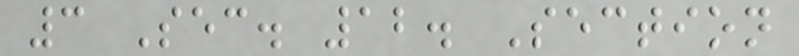3 Sec. 12. Section
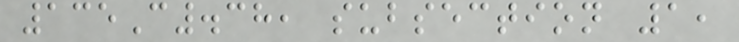135C.38, subsection 1,
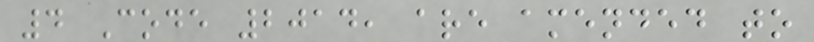4 Code 2014, are amended to
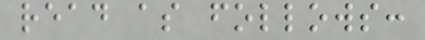read as follows:
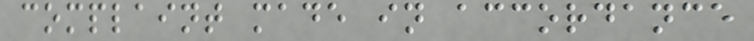complaint made in accordance
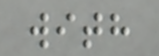with
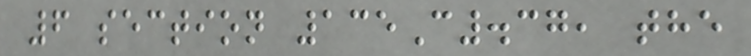6 section 135C.37, the
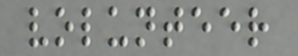volunteer
